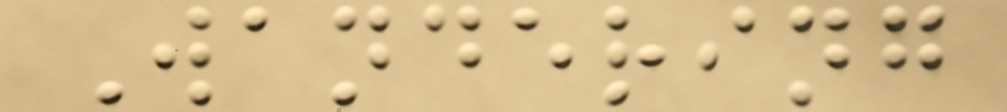Wandering
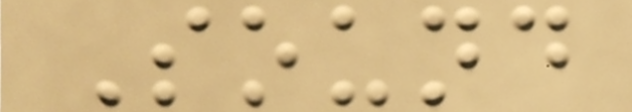Sound
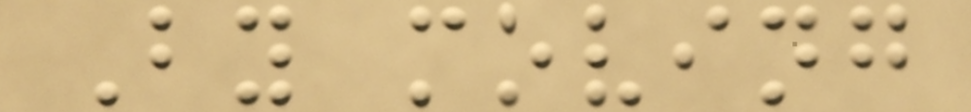By moving
